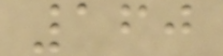160
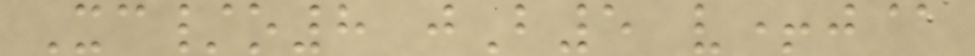Xc/o8 jB5 v+j@
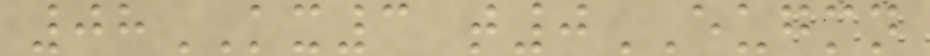08KX3 t0EUGMN
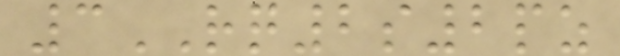3RQ2s2pz
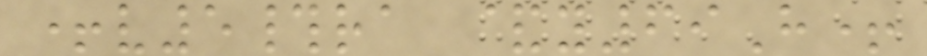+v5#ra &y69H+
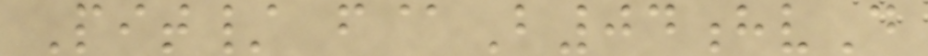Pit/ f@B04hvD
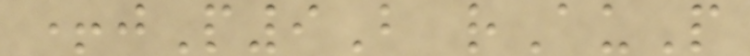+jP9B rAuP
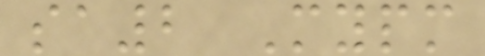sa2 Mypm
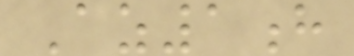Az1h
